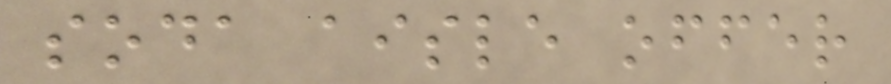soda aisle offer
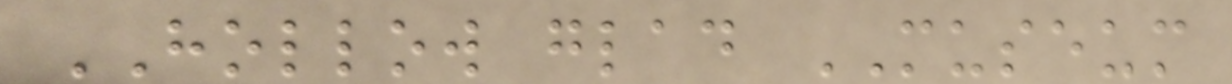HOLLOW glad MUSEUM
